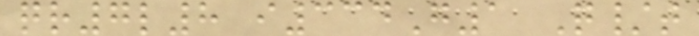qr7l8 i334G1 Q/t
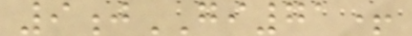9jGI71+
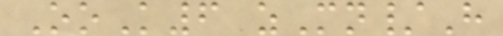OoK6 zMn/H
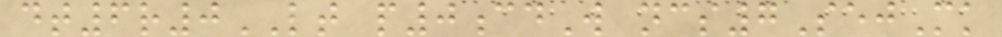dt6r0LT p0cdW ncs7SejMk
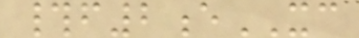#f2eXC
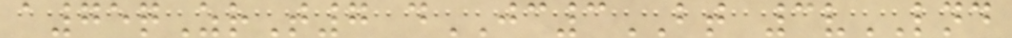a75qZrT7 dJC3BT 3vLND
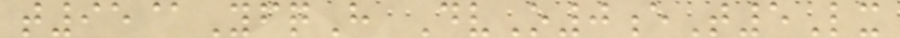t95@YfqH DvO0eT5Lx
